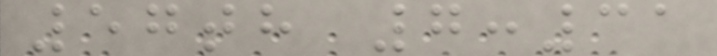57th 7:31
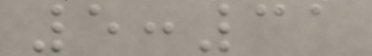5:31
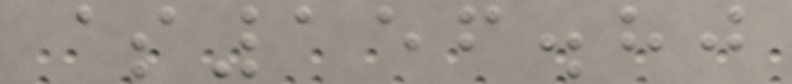$156.80
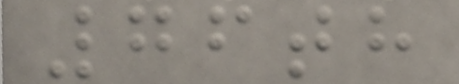76th
